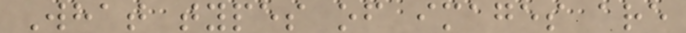What types of images are
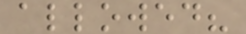allowed?
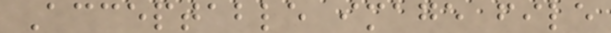Acceptable image file
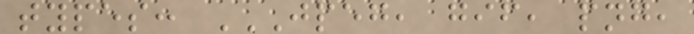types: JPEG, GIF, PNG,
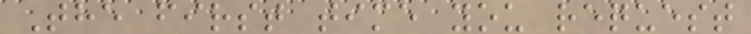The first time you request
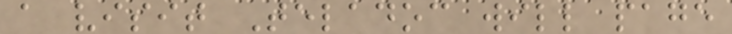a visit Teladoc will page
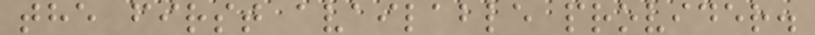the first available provider.
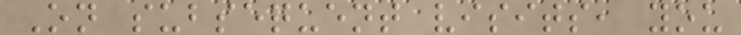On subsequent visits, you
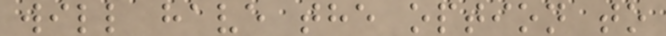will have the option to
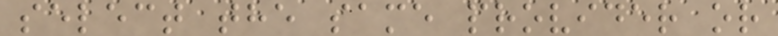select the same provider or
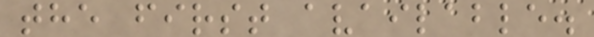the first available.
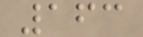163
